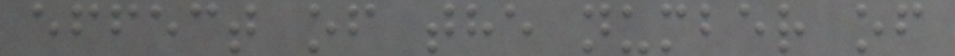effect of the number of
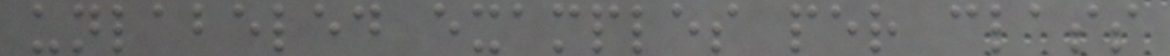unlabeled examples per class
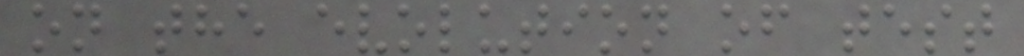on the evolution of test
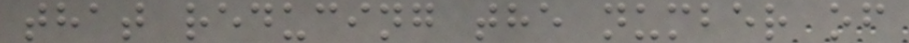that reducing the number of
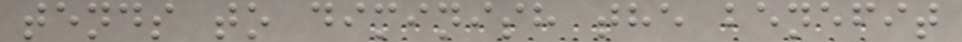tends to diminish the benefit
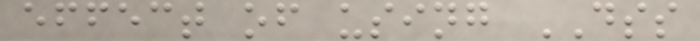effect of using DSS
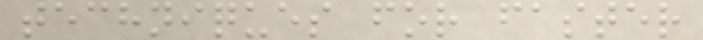techniques for faster
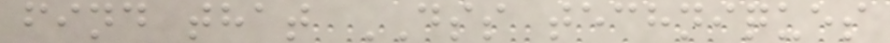find that DSS techniques
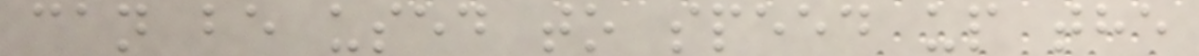can be used to speed up the
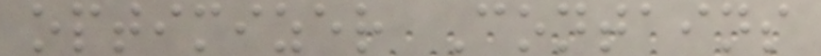optimizer Contains
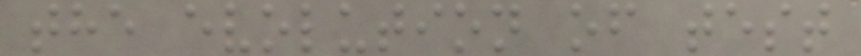the evolution of test
